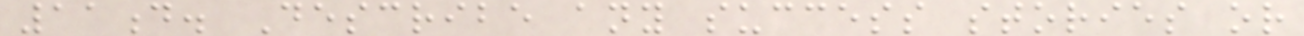11d. Describe any success stories or
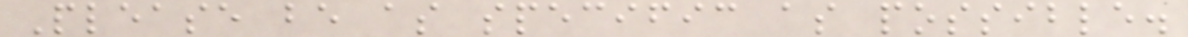Please be as specific as possible.
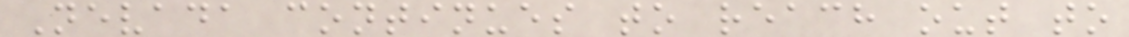Nevada continues to reach out to
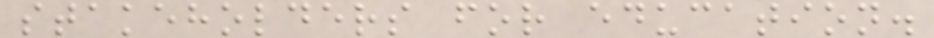stakeholders for education.
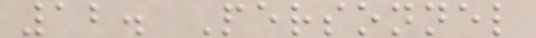12. Personnel
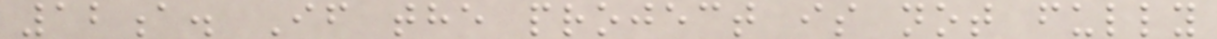12a. If the project is not fully
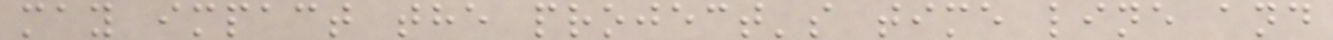may impact the project's time line and
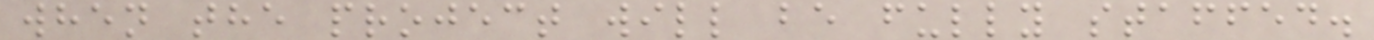when the project will be fully staffed.
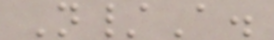N/A.
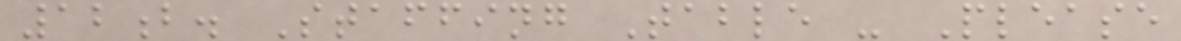12b. Staffing Table - Please
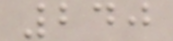240
